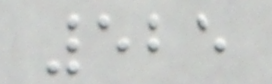525
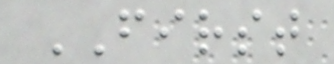FIRST
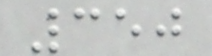350
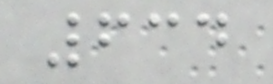634
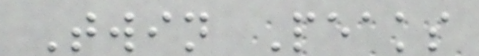Twin Peaks
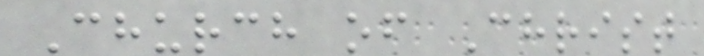Church of Christ
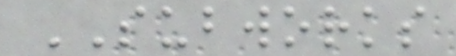SUBWORKS
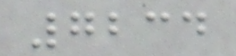7234
